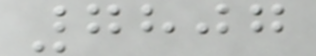7807
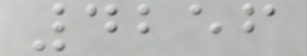4256
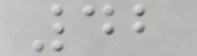42
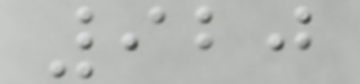920
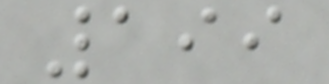199
